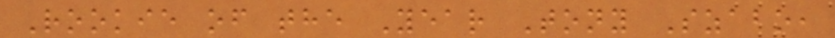Rookie of the Year Tony Szabo,
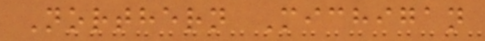Northern Michigan
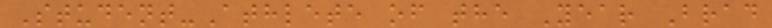Student-Athlete of the Year Brad
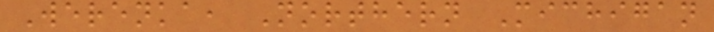Werenka, Northern Michigan
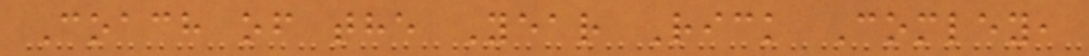Coach of the Year Rick Comley,
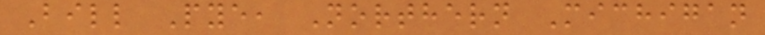Bill Pye, Northern Michigan
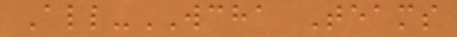All-WCHA Teams
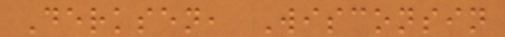Derksen, Wisconsin
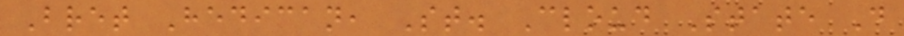Bret Hedican, St. Cloud State D
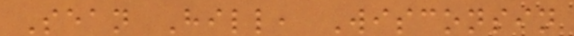Sean Hill, Wisconsin
